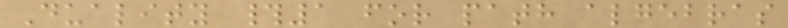Duality #1 for path algebras
